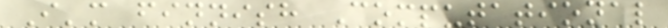I'm finnish Computational
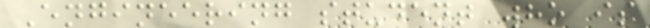Engineering student who is
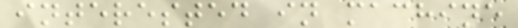interested in machine
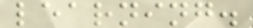learning.
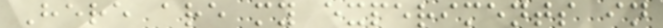Here are my experiments in
